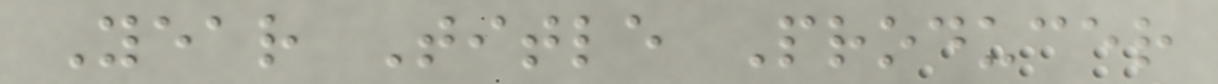Year Title Producer
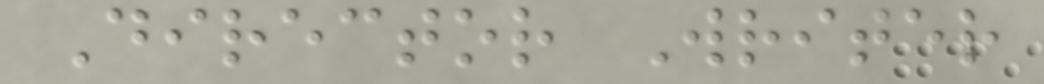Director Writer
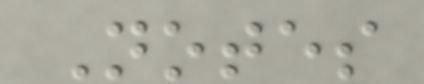Notes
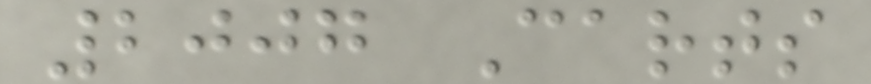2007 Carts
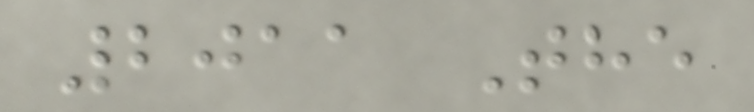2011 The
